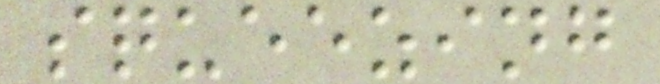squeezing
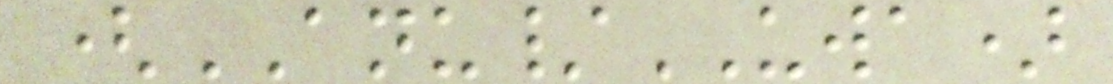(ANU/UWA)
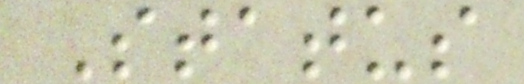Status
